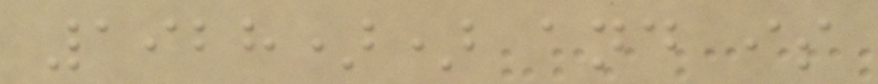1928)) and is
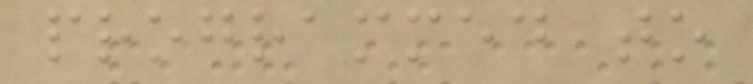programmed to
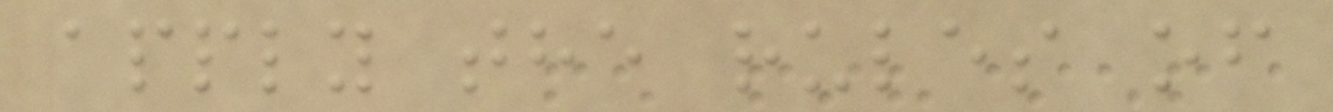apply the rules of
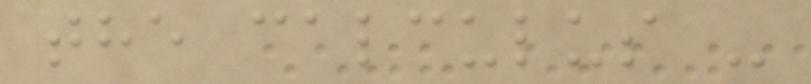the calculus -
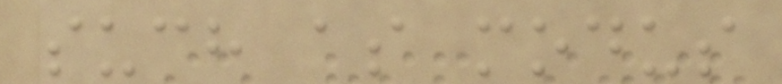such as modus
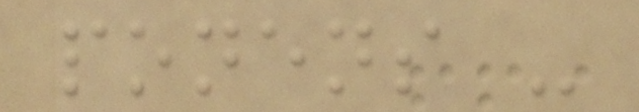ponens -
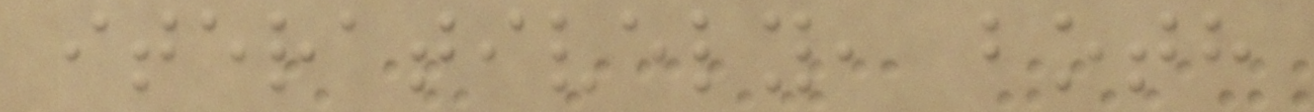iteratively, both
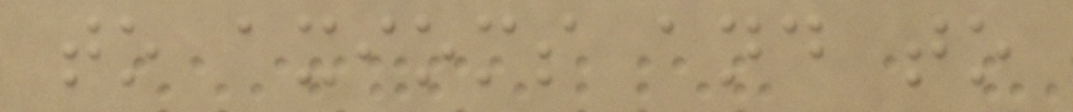to axioms and to
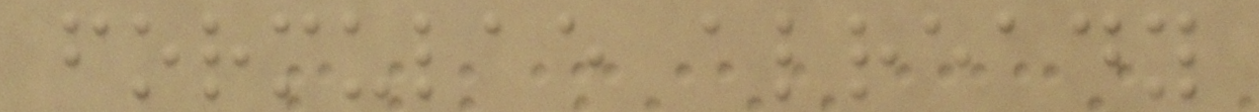formulae already
